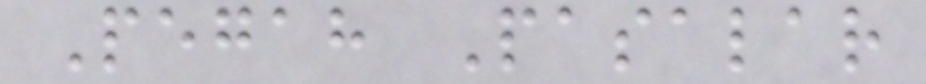Pegah Pasalar
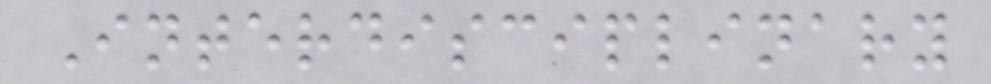Interdisciplinary
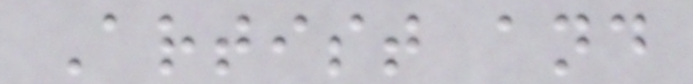Artist and
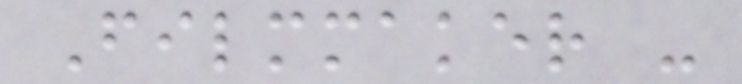Filmmaker -
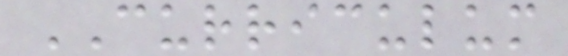CURRICULUM
